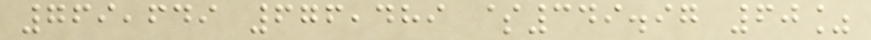769,649 676,489 $349.97 60%
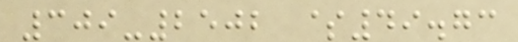309-2502 $49.73
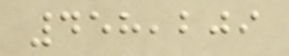458,209
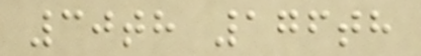30th 176th
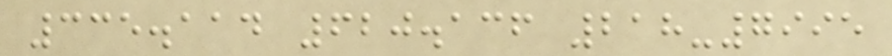335.114 620.136 218-7995
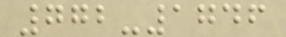772-1746
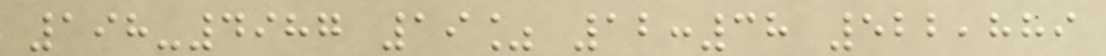198-4987 19% 12:38 522,889
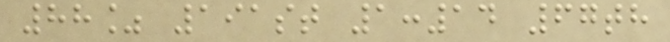88% 191st 1:14 67th
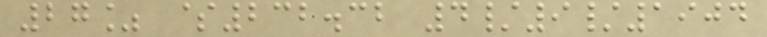27% $232.32 4/9/1904
